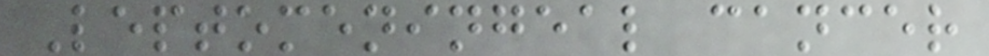Leptomeningeal cancer
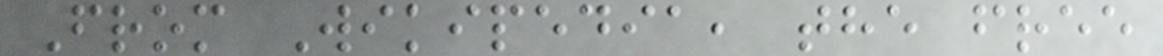From Wikipedia, the free
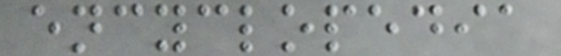encyclopedia
